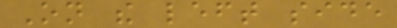On the left side
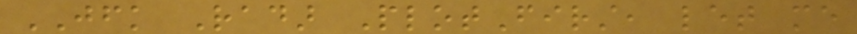JFK Radar PlotFirst, let me
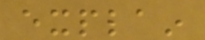explain
